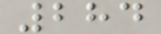284
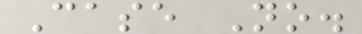Case No.
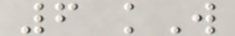6 kW
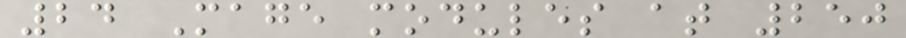24 Mage modules at 250
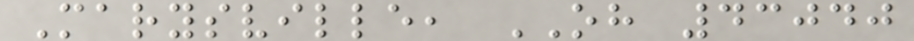Marysville, OH 43040
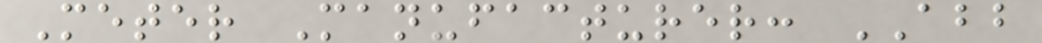Meter Manufacturer: ABB
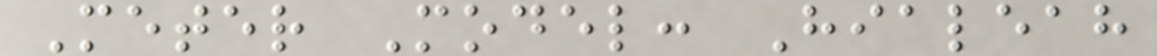Meter Model: Hialeah
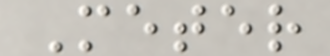Meter
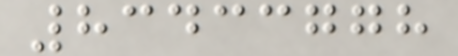83433778
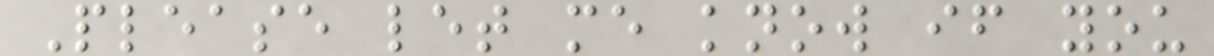Please let me know if you
